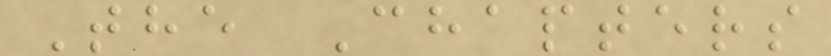The Chapters
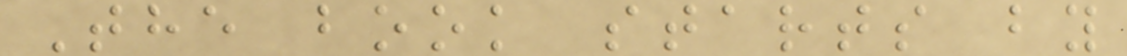The book starts by
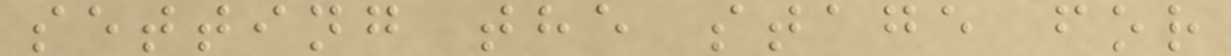setting the stage for
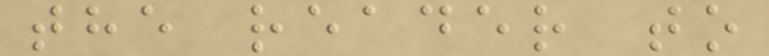the reader to
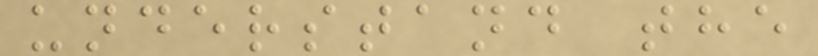understand the
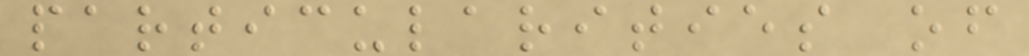particularities of
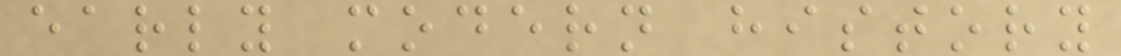early modern history
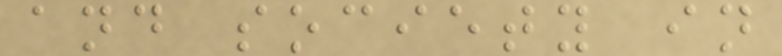and society in
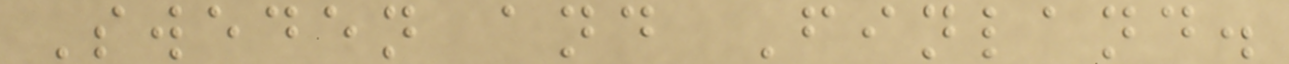Sweden and Finland.
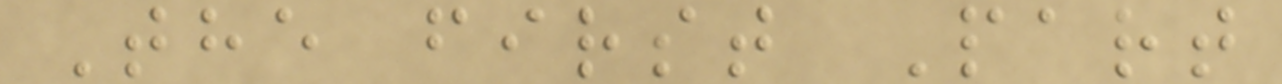The first Part
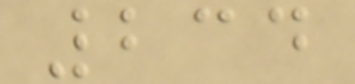234
